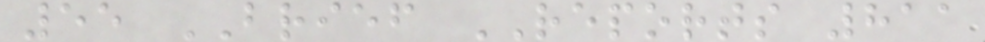55 BRIEF REPORTS 811
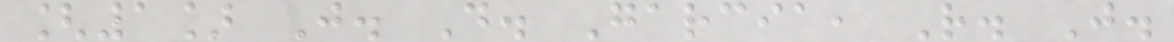[1] J. D. Garcia, R. J.
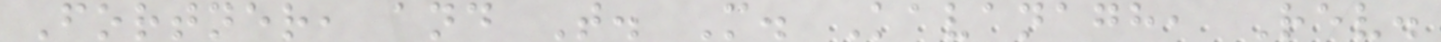Fortner, and T. M. Kavanagh, Rev.
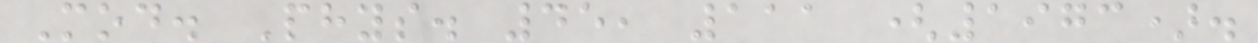Mod. Phys. 45, 111 (1973).
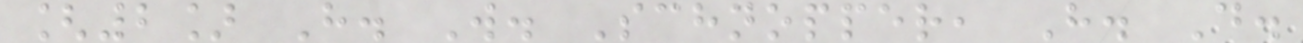[2] H. W. Schnopper, H. D.
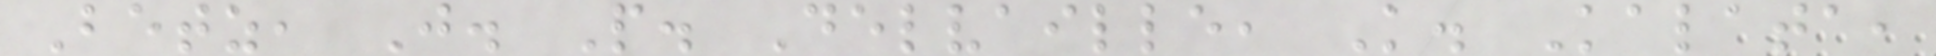Betz, J. P. Delvaille, K. Kalata,
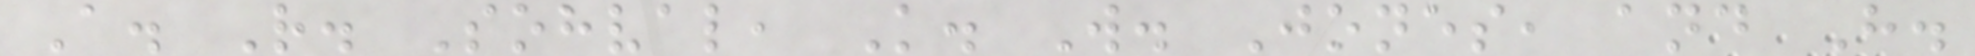A. R. Sohval, K. W. Jones, and H.
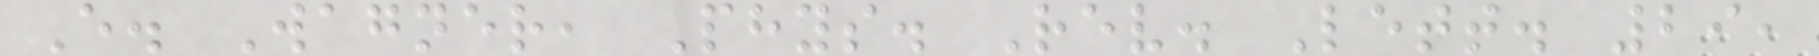E. Wagner, Phys. Rev. Lett. 29,
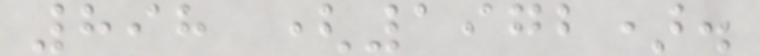898 (1972).
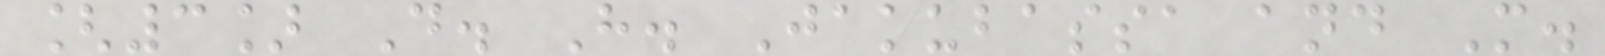[3] D. H. Jakubassa and M.
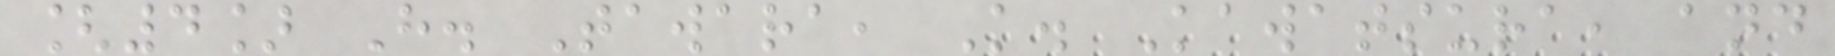[4] H. Tawara, K. Kawatsura, and
